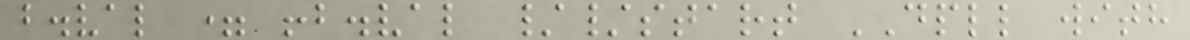b.val = !b.val //start DPLL with
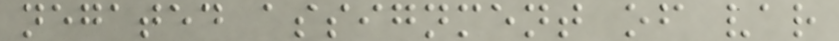negated assignment of var
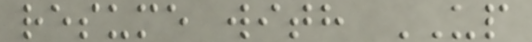resume with UP
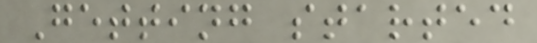Getting started
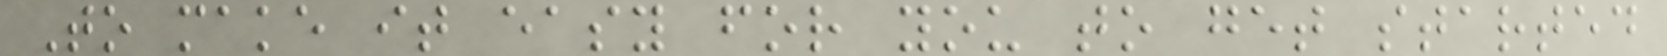To make it easy for you to get started
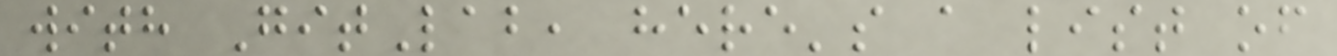with GitLab, here's a list of
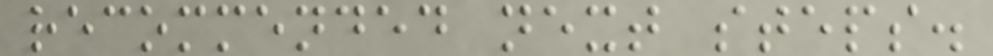recommended next steps.
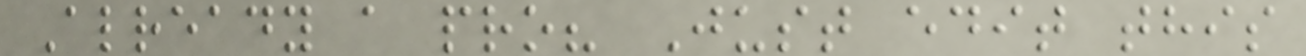Already a pro? Just edit this
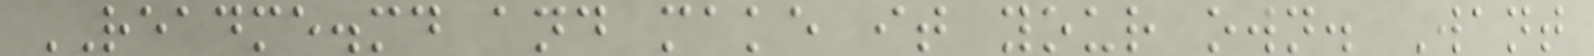README.md and make it your own. Want
